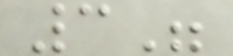3"
